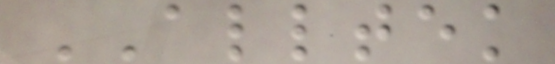ALLTEK
